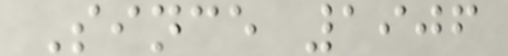Since 1906
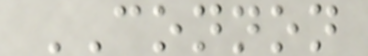CONNON
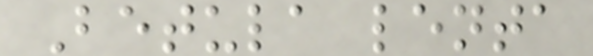Betula lenta
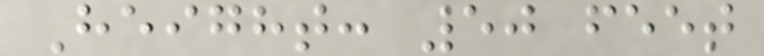Height: 50 feet
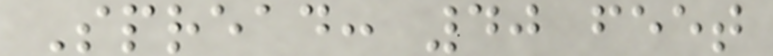Spread: 40 feet
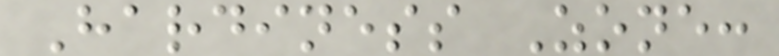Hardiness Zone:
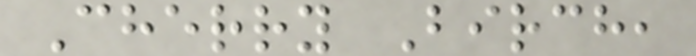Cherry Birch,
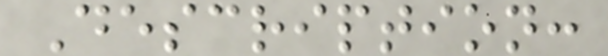Description:
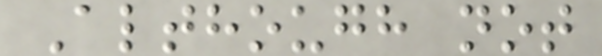Although not
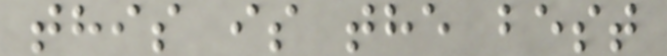this is the best
